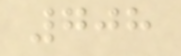708
